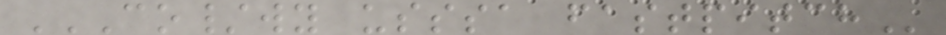CO/WY USSSA FASTPITCH
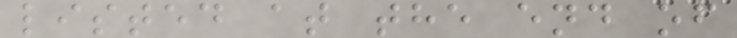listed at the end of
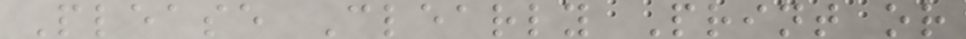Please Clearly Print or
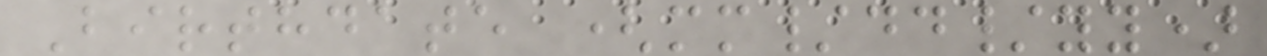Birthdate (mm/dd/yy)
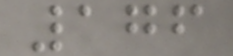176
